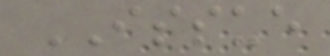ISSUE
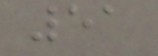51
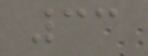33
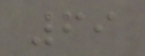69
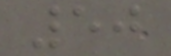50
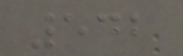542
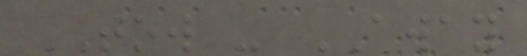TOW - AWAY
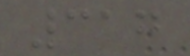317
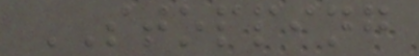STOPPING
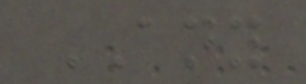ANY
